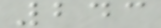243
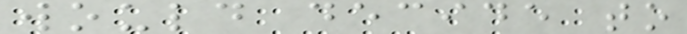would decide to
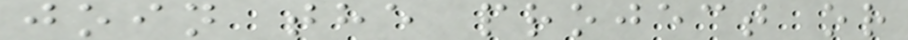join the project or
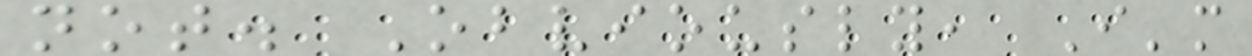not. Obviously, I'm
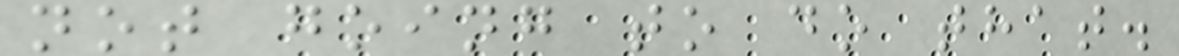not going to do that.
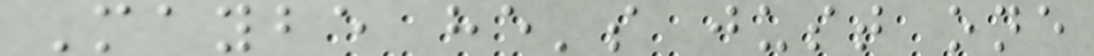Maybe he's just one
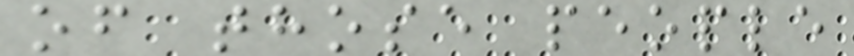of those people
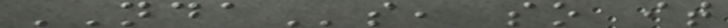NDAs, so it
